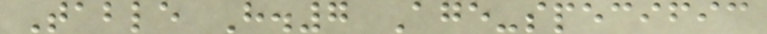Table H.7 Age-specific
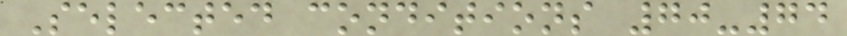Selected conditions 70-74
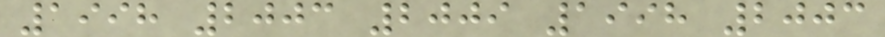1998 2003 2009 1998 2003
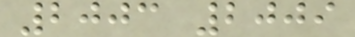2003 2009
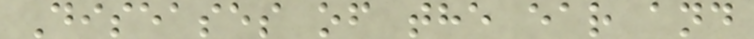Diseases of the ear and
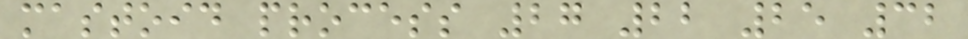mastoid process 27 22 25 32
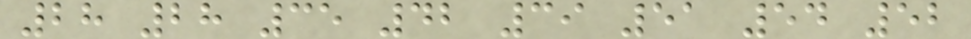28 28 35 42 39 51 54 52
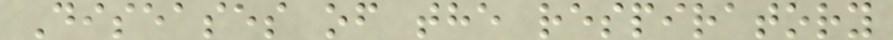Diseases of the respiratory
